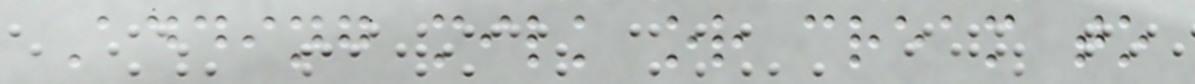Adding milk or cream to
